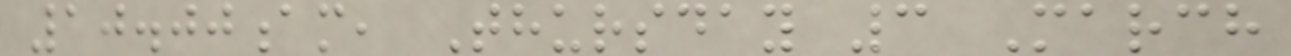10.00am, Thursday 3 March
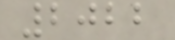2022
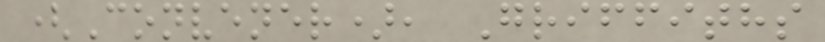(Convener), Griffiths
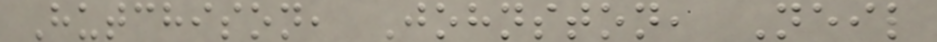Hutchison, Johnston, Neil
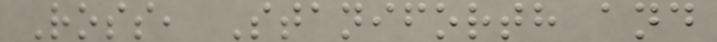Ross, Staniforth and
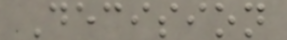Decision
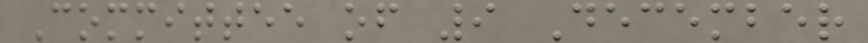Committee of 9 December
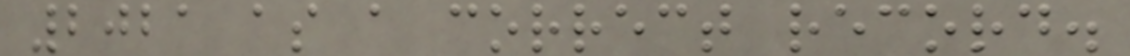2021 as a correct record.
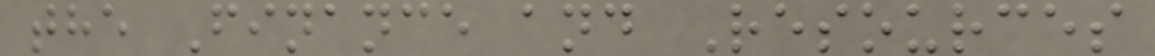the Finance and Resources
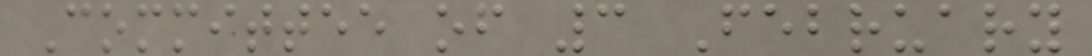Committee of 3 February
